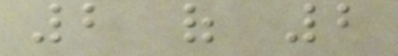2 of 2
